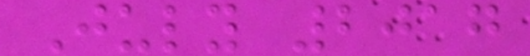July 2017
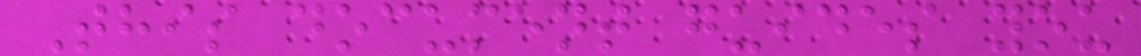This document guides you
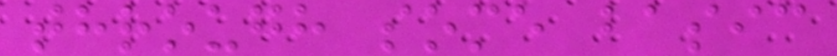through some basic
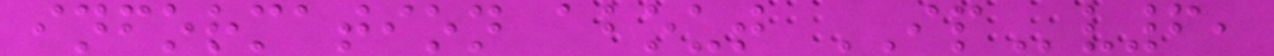information about IPv6,
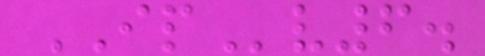IPv6.
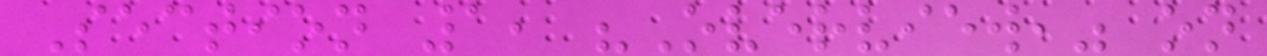Section 1, "Overview," on
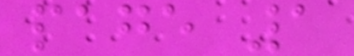page 1
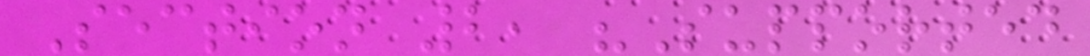Section 2, "Supported
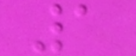1
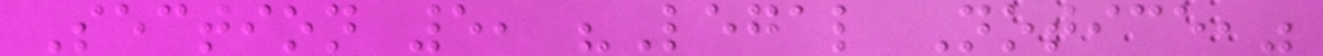Section 5, "Legal Notice,"
